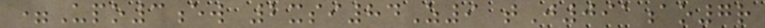=Upo3ew 2xsi84Z9 tJ091ao7r
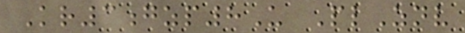Kr3gzp8U PlZnv
